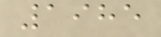1985
